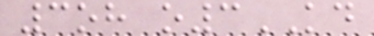3oh o3KD
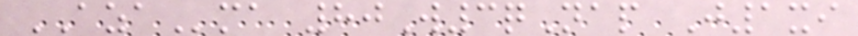AZAma 80W3qNap J1xi
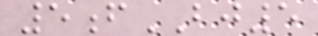5fBJ5
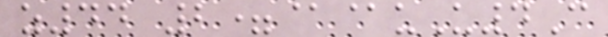z44 2=@@uU4C
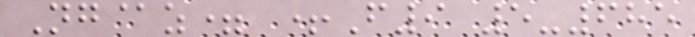Ng@z= +F9 5-685
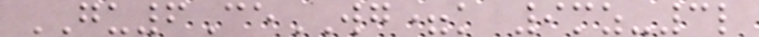GU6CeWG=k 9mz-3l
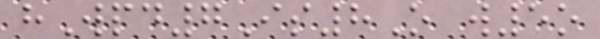hWpd7Is8O w5o
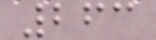263
